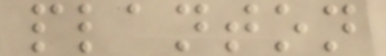planton
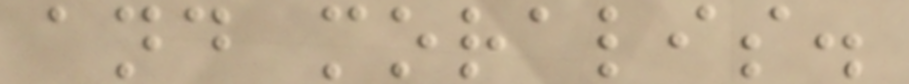and moralis.
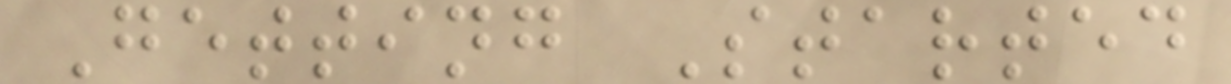Getting Started
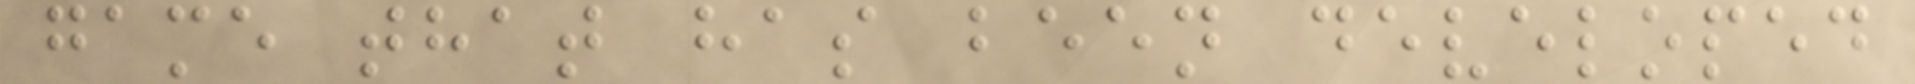game that has been developed
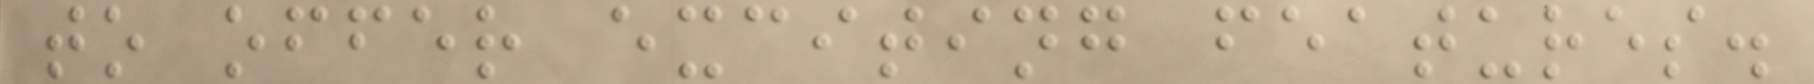to offer exciting features.
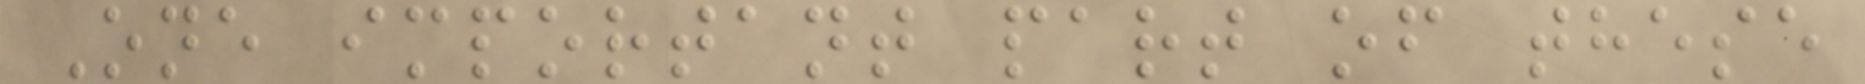One important part of these
